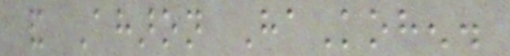and Aharon HaKohen.
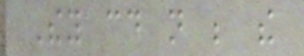They could not be the
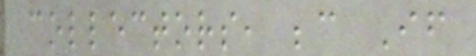collectors, because If
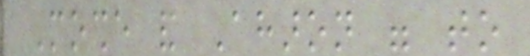Moshe and Aharon were to
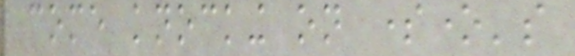come knocking on someone's
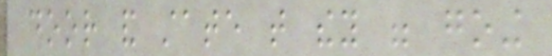door and state that they were going
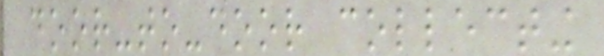door-to-door collecting
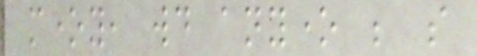money, would anyone be so
